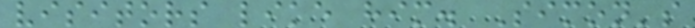visitors like him. Simon's
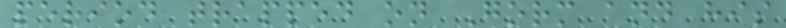period trapped on Gorm and his
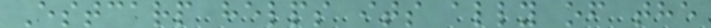Estcarp helps its ally of the
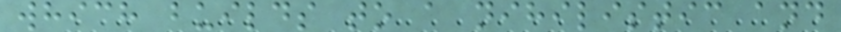which builds to a nihilistic and
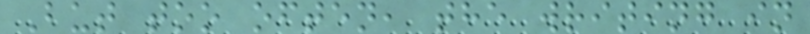But too often, the writing in
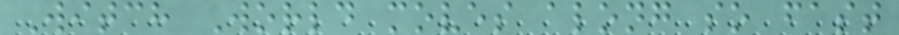Witch World moves along so fast
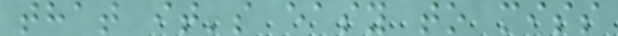that it's easy to miss
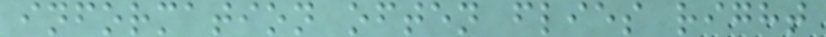information often flies right
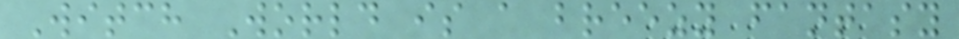Witch World is a breezy fantasy
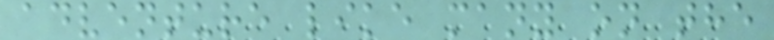adventure like many on the
